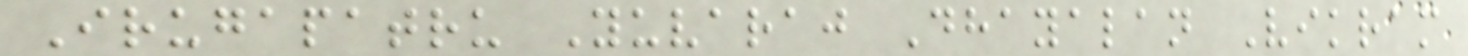Irugapatru Yuvaraj Dhayalan Vikram
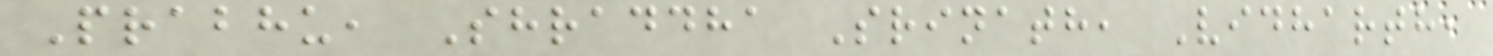Prabhu, Shraddha Srinath, Vidharth,
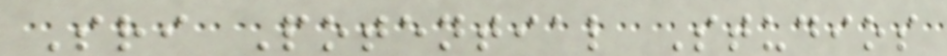Sri Potential Studios
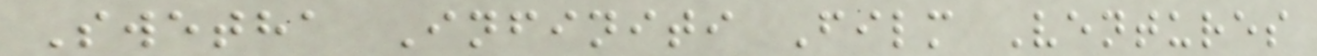Swetha Infiniti Film Ventures
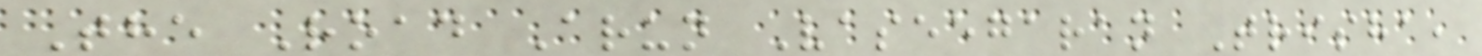The Road Arun Vaseegaran Trisha,
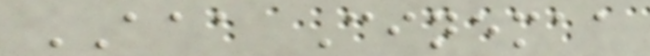AAA Cinemaa
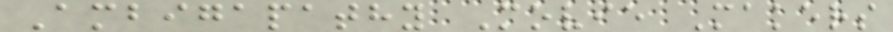Ambigapathy Movie Makers
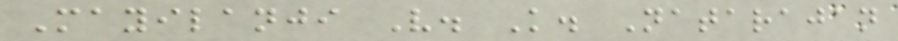Mayilanji V. K. Natarajan
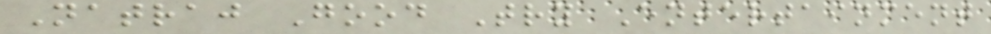Natraj Good Try Entertainment
